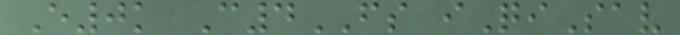E0k C4FS iQiSav
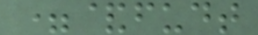=&fudt
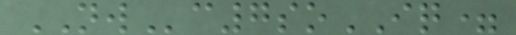NWc7soIQ=
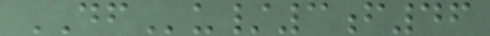DFu/3f46
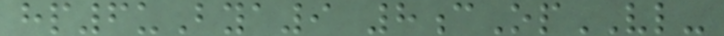hp6uBya9 8cOpVL-
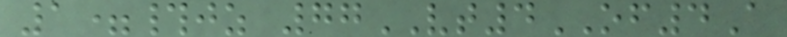1=#jz 77VT4OF4A
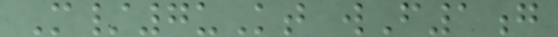M/7uKt wF1g
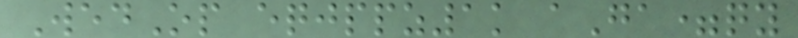WedOp eqjppz1k aGa=qy
